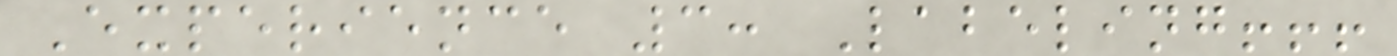Experience 3: Labeling!!!
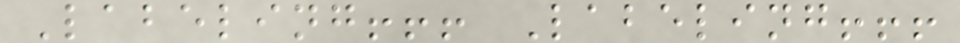Labeling!!! Labeling!!!
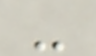-
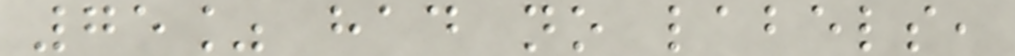75% had no labels,
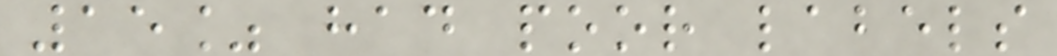15% had poor labels
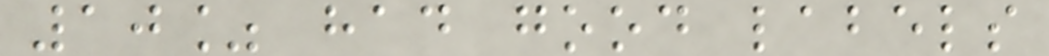10% had good labels
